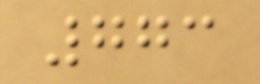773
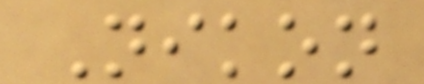Nikon
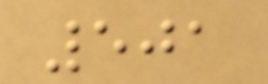501
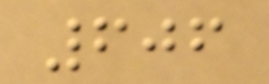606
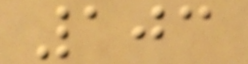103
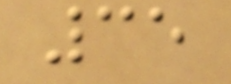35
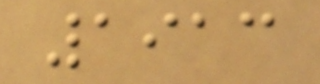1913
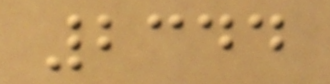2344
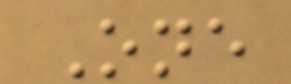One
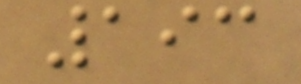193
